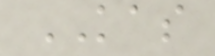KAS
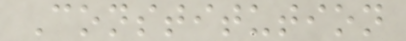Constitution
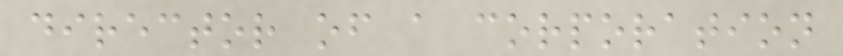director of a corporation
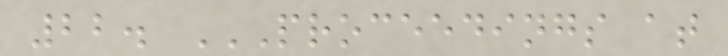22. PROCEEDINGS AT
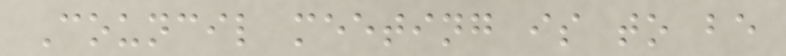Council meeting is to be
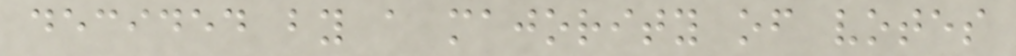decided by a majority of votes
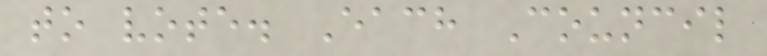to vote. Each Council
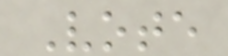Vote
